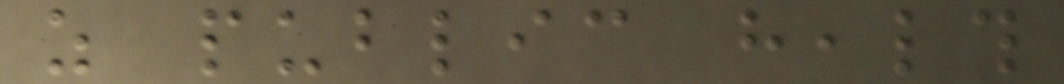as public health
